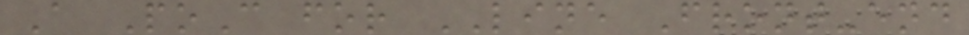A PoC for LINE Front-end
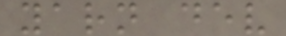yarn dev
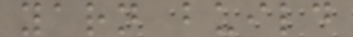yarn build
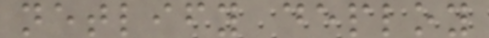netlify deploy
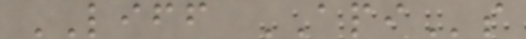LIFF APIs
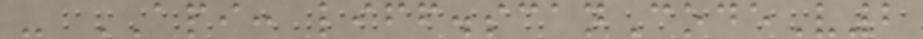- API: liff.scanCodeV2
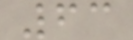63
